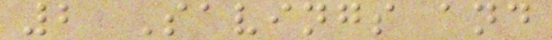2 Savings and
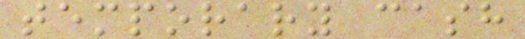temporary cash
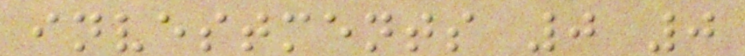investments 0 0
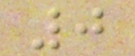0
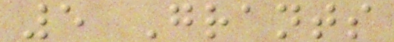5 Grants
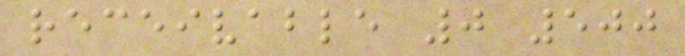receivable 0 500
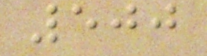500
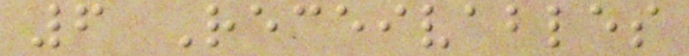6 Receivables
